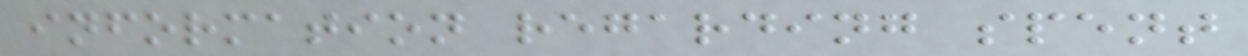information regarding spent
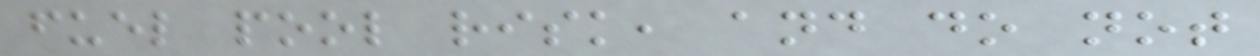fuel pool risk, and do not
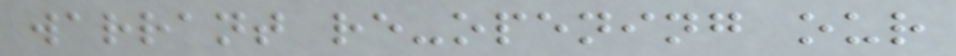warrant re-opening our
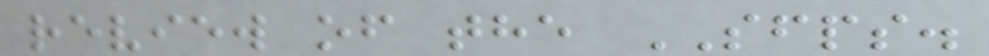review of the SFPS.
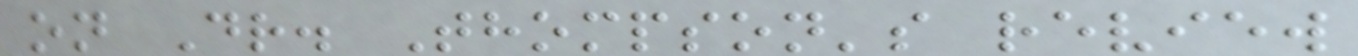on Dr. Thompson's review
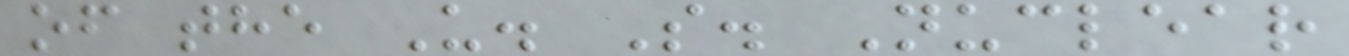of the U. S. Nuclear
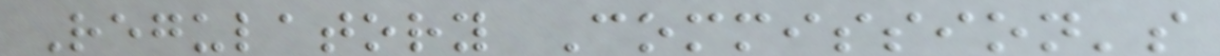Regulatory Commission's
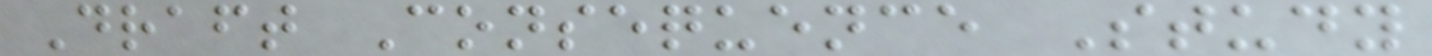Draft Consequence Study
